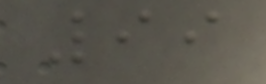99
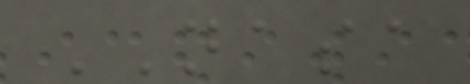NASA
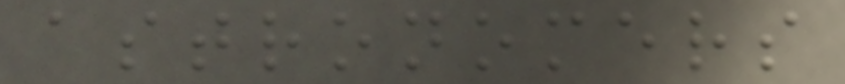astronomers
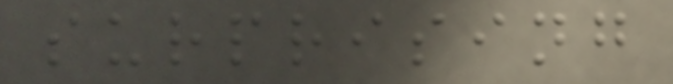surprising
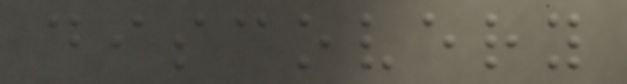discovery
